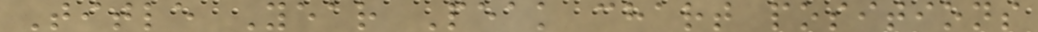Title Year Peak chart positions
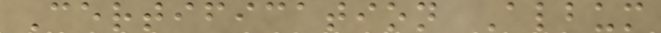Certification Album
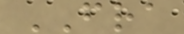FRA
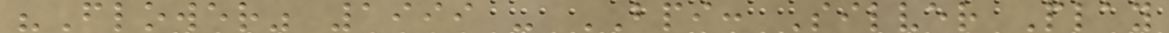"Flower" 1999 - BPI: Silver Play
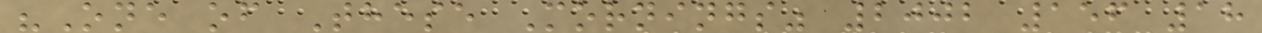"One of These Mornings" 2002 156 18
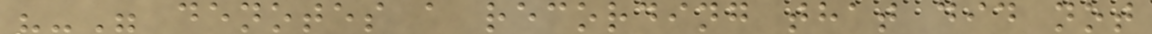"-" denotes a recording that did not
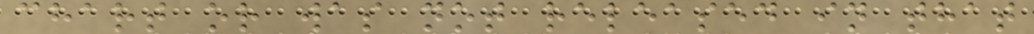chart or was not released in that
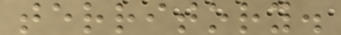territory.
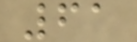61
